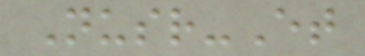Nusr-Et
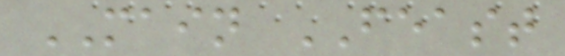MAIN FEAST
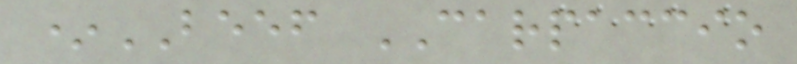*BEEF CARPACCIO
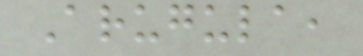Arugula,
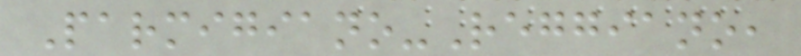Parmigiano-Reggiano,
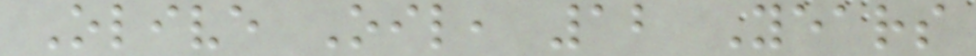Olive Oil, 12 Years
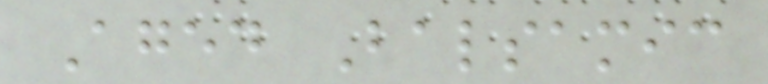Aged Balsamic
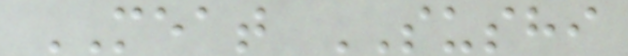MEAT SUSHI
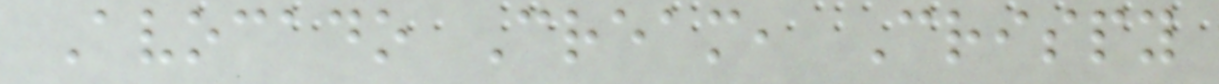Avocado Cream, Crispy
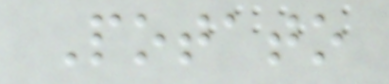Potato
